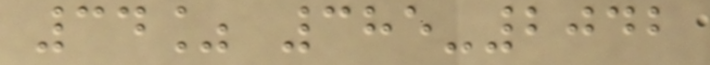34% 385-2042
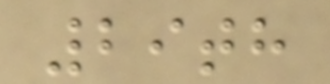29th
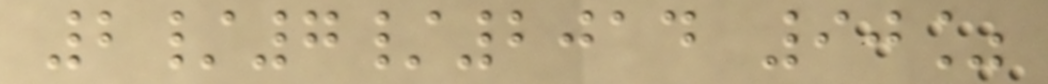2/7/2014 90%
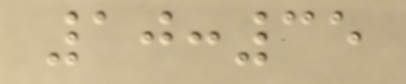10:35
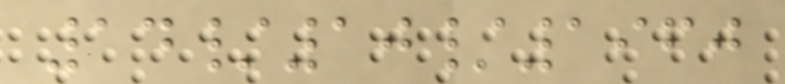14/10/1960
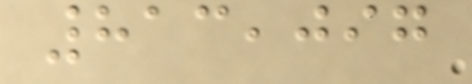813,097
